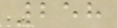258
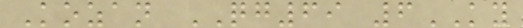Kozan QG69 6KY
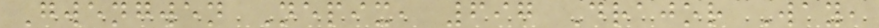Gwengwen Nepix, 697 Drajor Way,
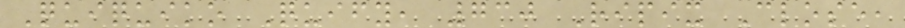Quiquiko Quify, 730 Ripix Close,
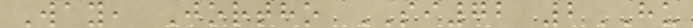Way, Jortho SI72 2HU
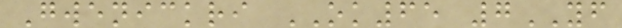Gwenickri OK65 7YF
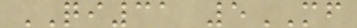QI31 5MF
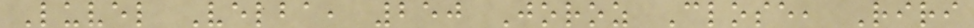Luvel Velba, 250 Joroz Close, Riri
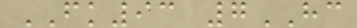FK93 7HC
